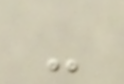-
